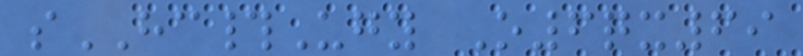sHC#Ugy O6qx69
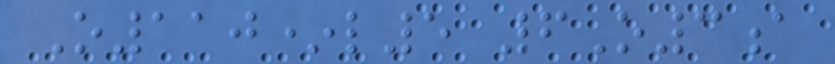O110*l5 6O3a
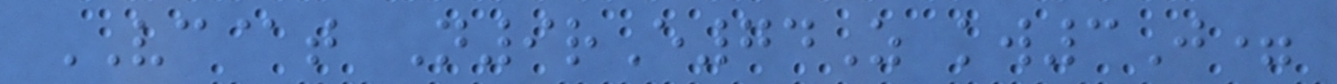VC@t N9rE74Z kw3J=
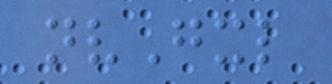nvGxl
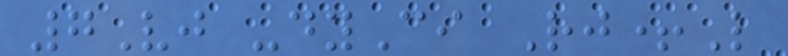7Vj -dyCi Rj+L
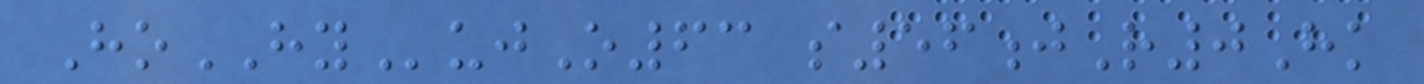HoHYujO63 s56jR0Hk
